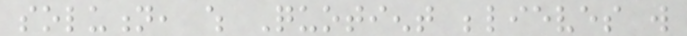solution, which Quotient believes will
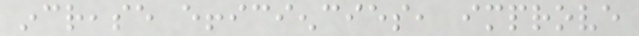increase efficiencies, improve
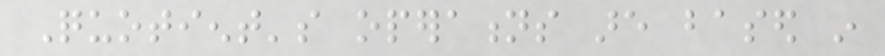Quotient's operations are based in
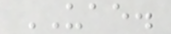UAE.
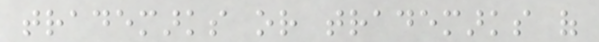trademarks or trademarks of
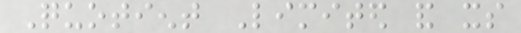Quotient Limited and its
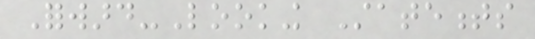Forward-Looking Statements
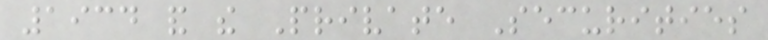1934 and the Private Securities
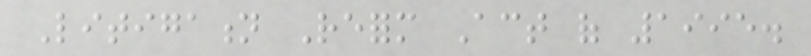Litigation Reform Act of 1995.
